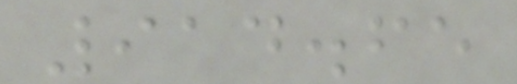914.65
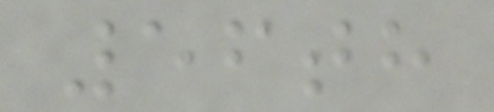56th
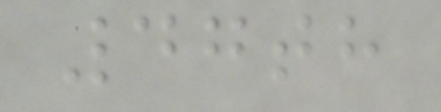47th
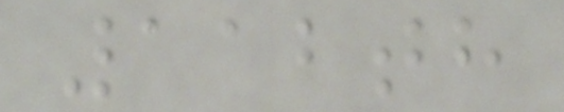112th
